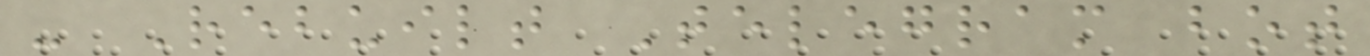- Rebuilt Telegram bot
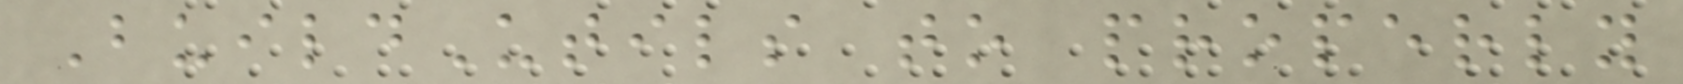BuildUtils to properly
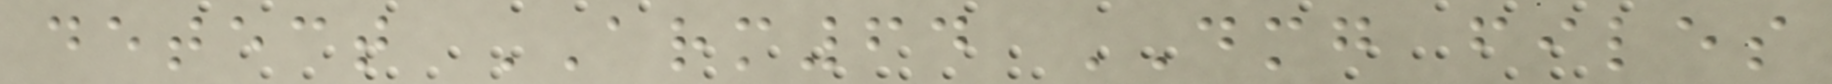detect ARM64 DMG files
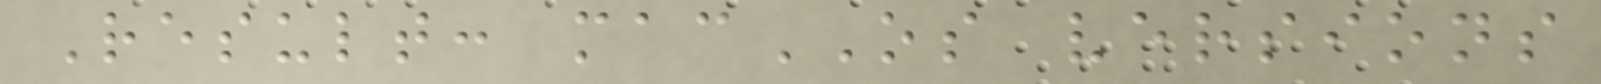Result: macOS versions
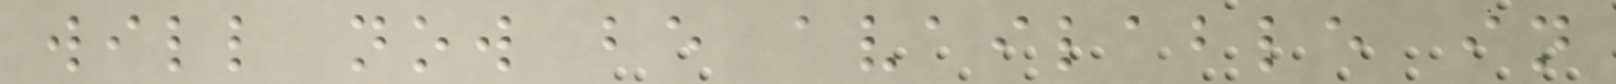will now be available in
